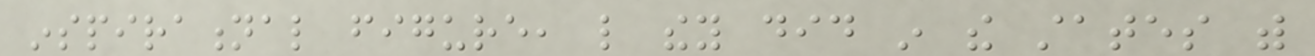inspirational figure, like they did in the states with
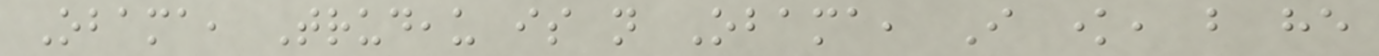Obama, Trudeau is not Obama, I know, but he
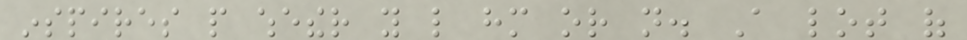inspires people whether you like him or not. A lot of
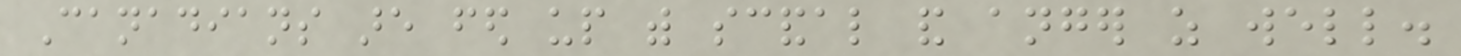Canadians are fed up with scandal and anger as well.
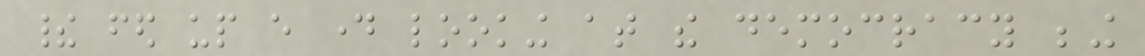their fed up every day looking at the democracy being
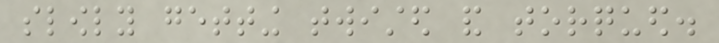slowly getting twisted and torqued.
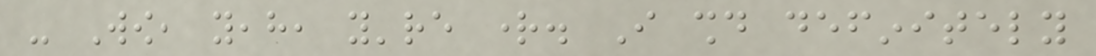- Wow, yeah, you're right. I should definitely
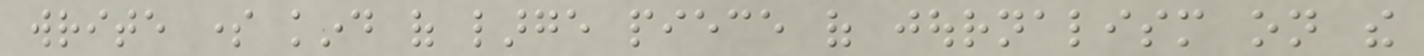write some kind of large piece of journalism on the
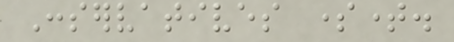Conservatives sometime.
